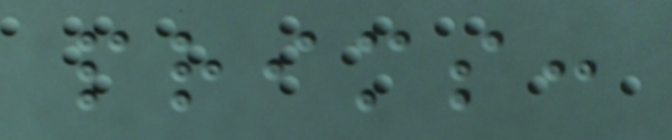prims:
